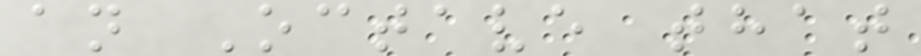an Octave that
